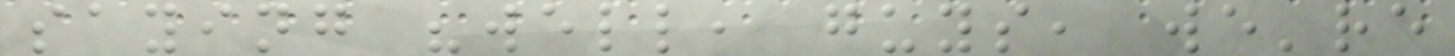saying "well, guys, we're
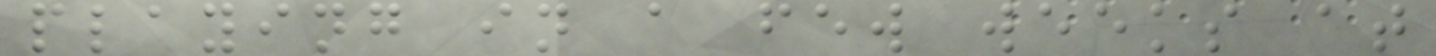playing in a few weeks at
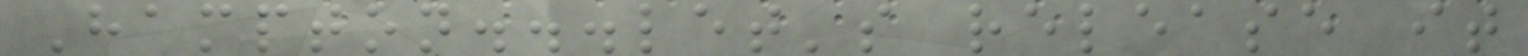Hampton...let's release it
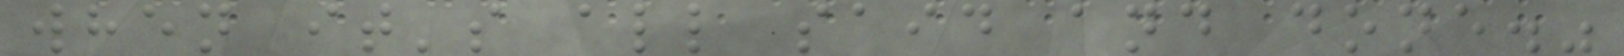when it's all said and done."
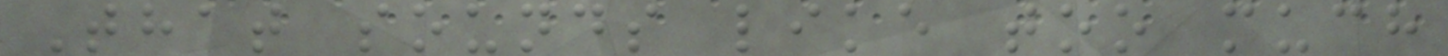That sounds like too much
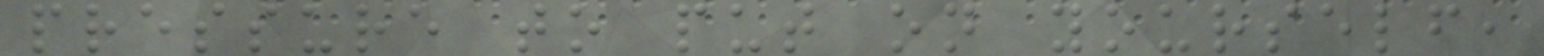pressure to put on yourself,
